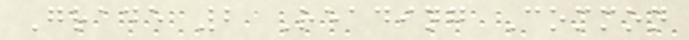Grade 2 Reading Common
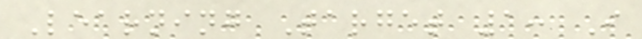Learning Target 1: I
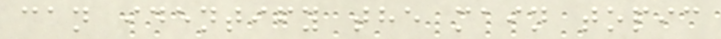can identify the main topic
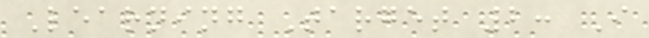Learning Target 2: I
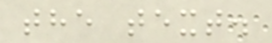the text.
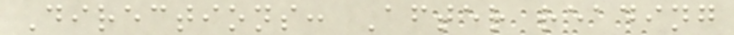Directions: After reading
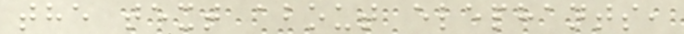the text about elephants,
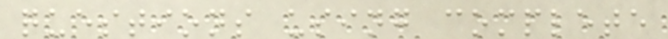questions using complete
